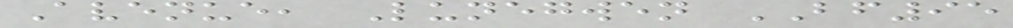Avenue, Lunegwen BF95
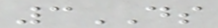3DS
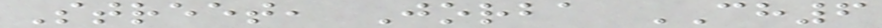Street, Jorba CH6
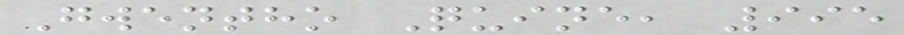Gwentho Quine, 995
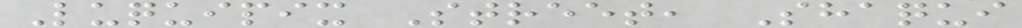Luquipix Street, Shaqui
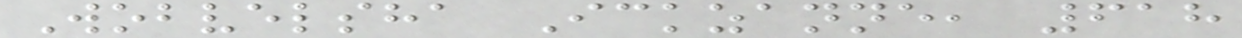Wobvelsha Ickzanne, 618
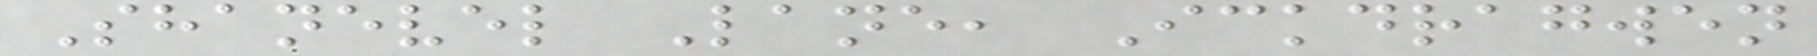Shanevel Lane, Ickdragwen
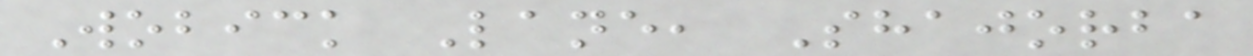Wobick Lane, Shajorba
